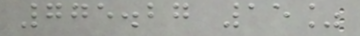775.27 15%
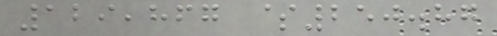129,867 $250.87
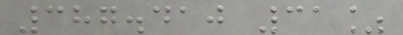387.410 31%
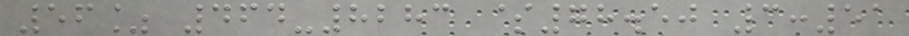56% 464-8283 $78.50 3:51
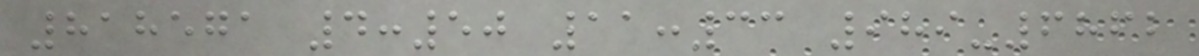818571 4:50 11:33 989-6862
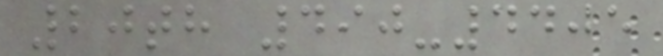20th 490-4405
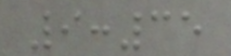9:35
